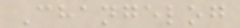Changelog
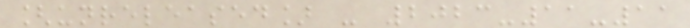[unreleased] - 2023-11-11
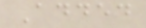Added
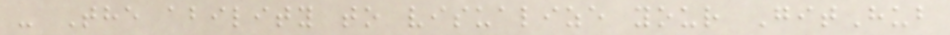- The ability to visualize your GitHub
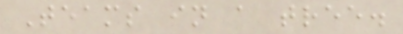Teams in a tree.
